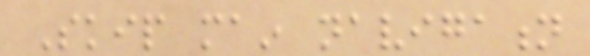Skip main navigation
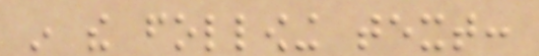in the following text:
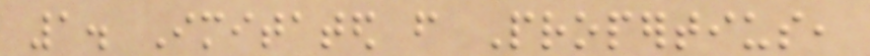1. Imitated from Propertius,
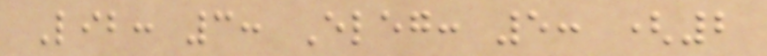Lib: 3: Eleg: 5: (2
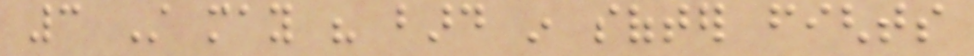3 Still may his bard in softer fights
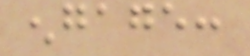engage:
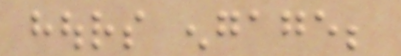hours engage;
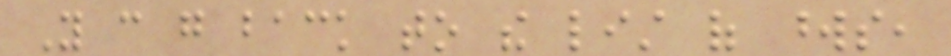You can go back to the list of words,
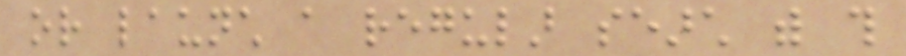or launch a regular search with this
